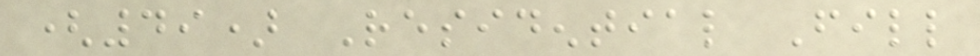(49) Residential Fill
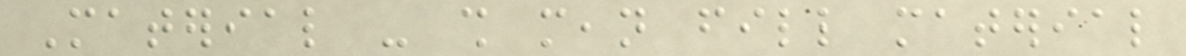Material - shall mean fill material
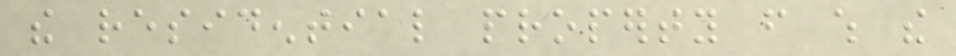the residential property from which the
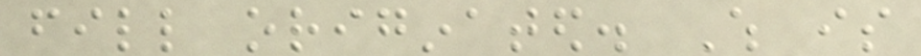fill originated. Which is
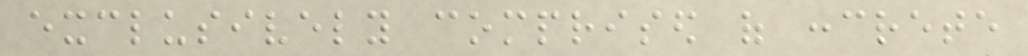exclusively comprised of concrete
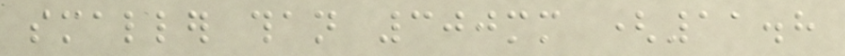smaller than 300mm (11.8
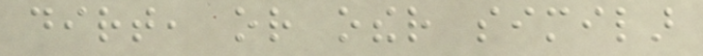dirt, or other similar
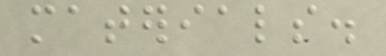materials.
